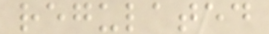regulated
